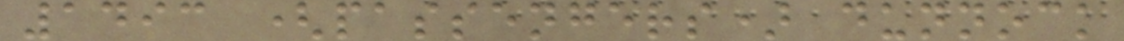1493 (passengers) dunnock
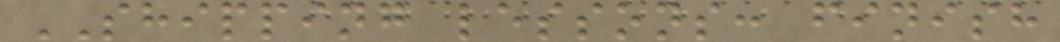SHIPPING lessons: finish
